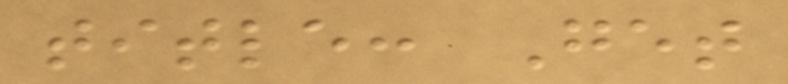title: Get
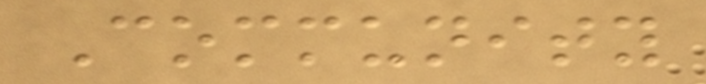Community
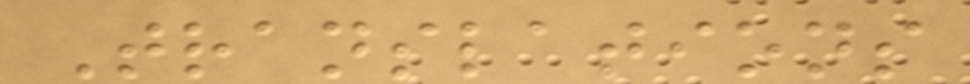Translations
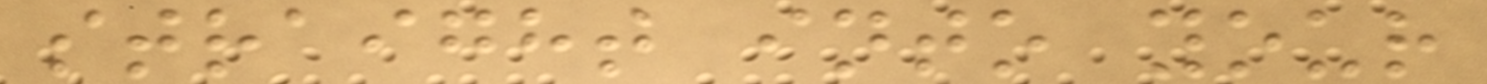straight into your
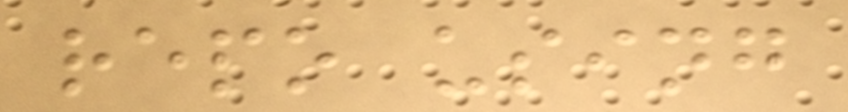repo using
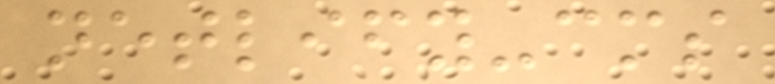netlify-cms
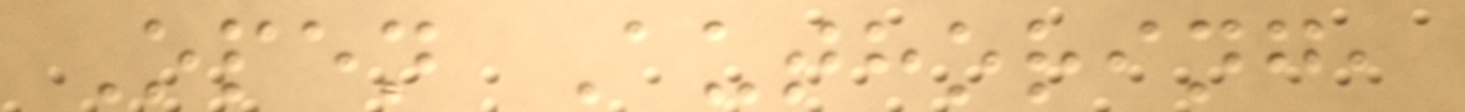Open Authoring,
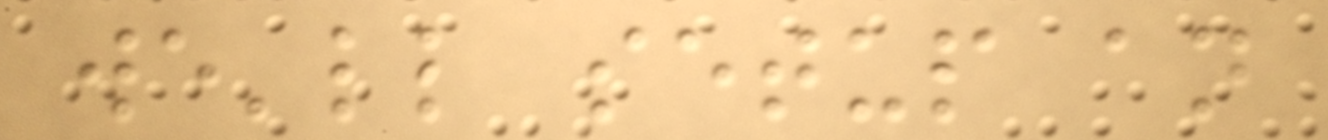we'll setup an
